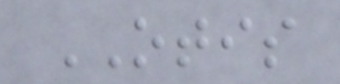OTIS
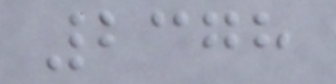2378
